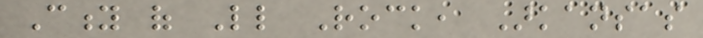City of Little Rock, Arkansas
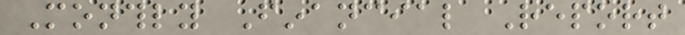Monthly Financial Report
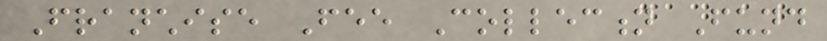Franchise Fee Collection Fund
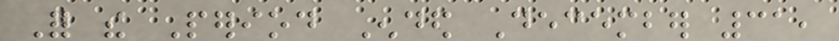For the Period Ended December 31,
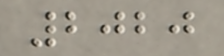2020
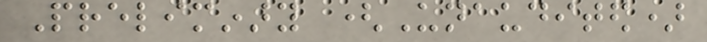Preliminary (Unaudited)
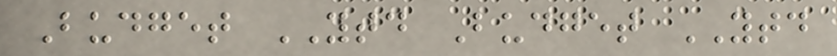Budget YTD Budget YTD
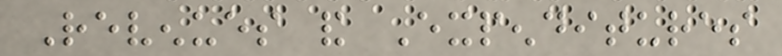Revenues and Expenditures
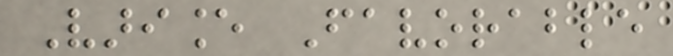Variance Favorable
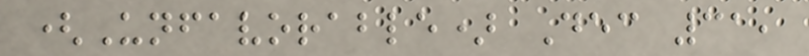(Unfavorable) Dec 31,
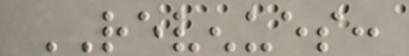REVENUES:
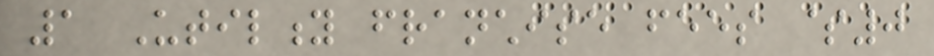1 Utility franchise fees $0
